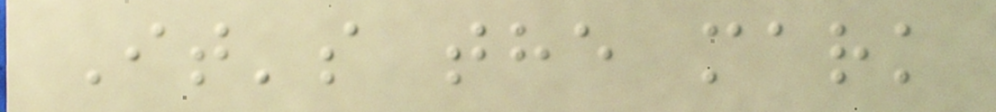It's the mark
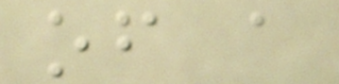of a
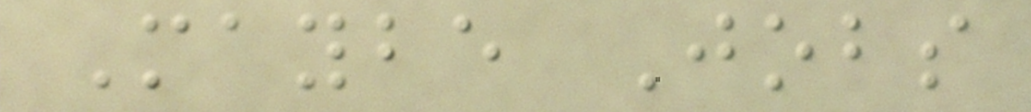Maybe Jobs
